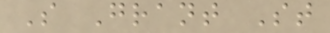S Grant St
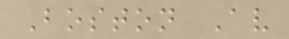Boston Av
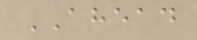AHEAD
